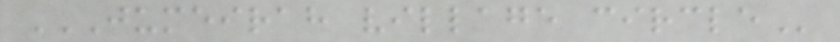JUMEIRAH VILLAGE CIRCLE
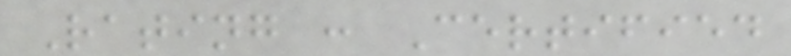Rating : Certified
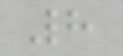8
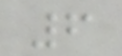6
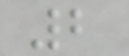2
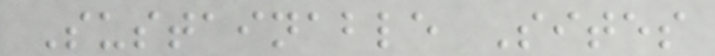Sustainable Sites
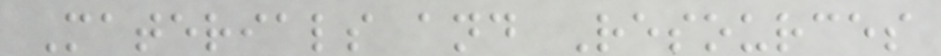Materials and Resources
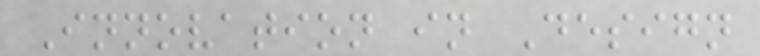Innovation in Design
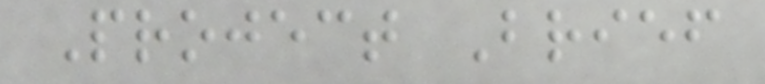Project Brief
